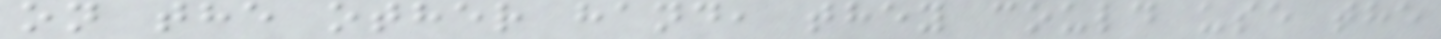on the other hand, they could use the
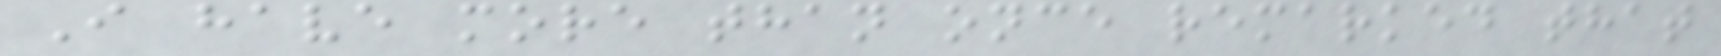I have more than once remarked that
